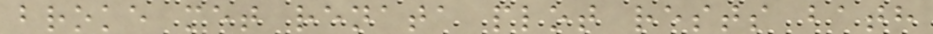broke met renata plot rests bath
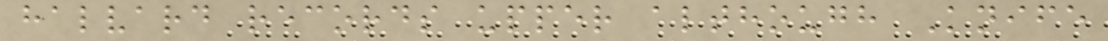halvard records upper although Knife
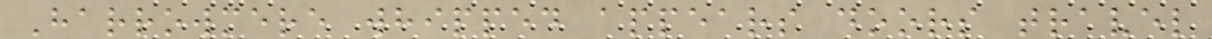Harrowmere whipped appears doors travel
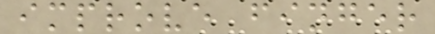improve finger
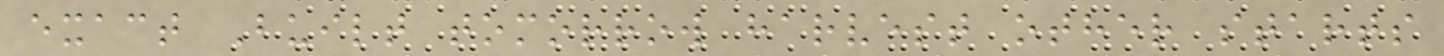exact Built tomorrow harvest other starts
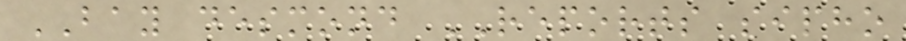BAY desmond REPORTS sipho
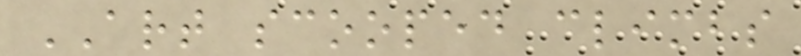ART scooped climbs
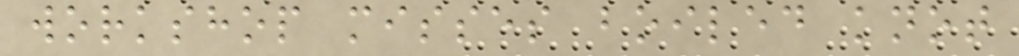workshop misses boiled knot
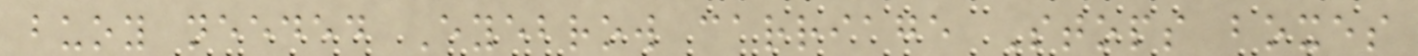buoy needed Eyebrow carriage Stops boxes
